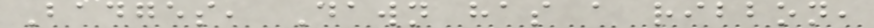Badges, Dawn has a ribbon,
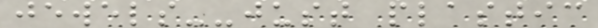jewels--just plastic
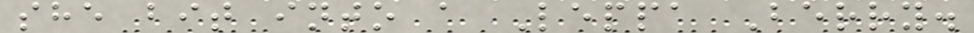she bit into a Leppa Berry.
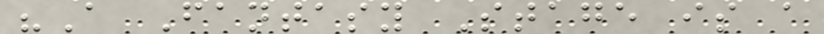"A Fantasy Stage is a
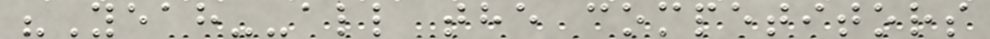"Yeah--all the competitors
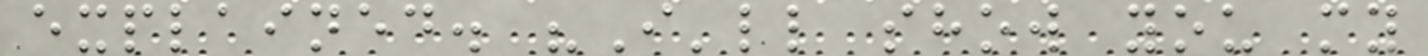explained. "I'll show you my
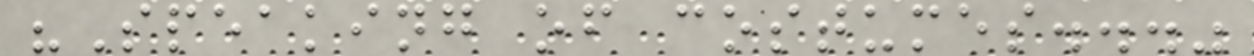"Speaking of costumes..."
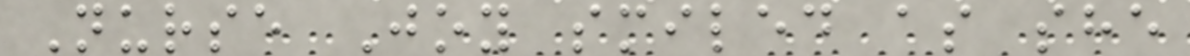Nurse Joy smiled as she
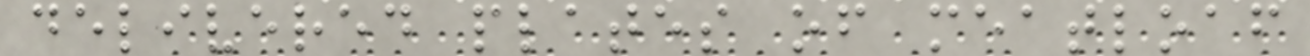delivered plates of meatloaf
